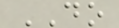DO
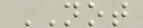NOT
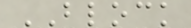BLOCK
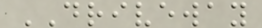DRIVEWAY
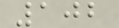102
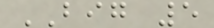BIG 5
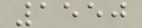1550
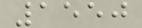1550
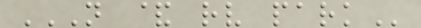N & RV PARK
